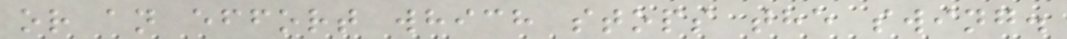or an effort which stops the swing.
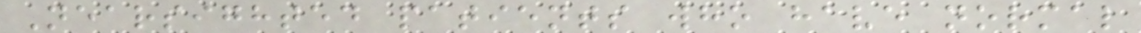Nearsighted patients who have normal
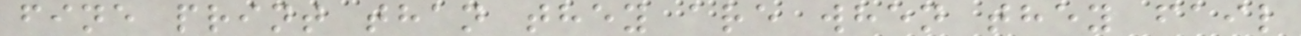fine print than they are when they fail
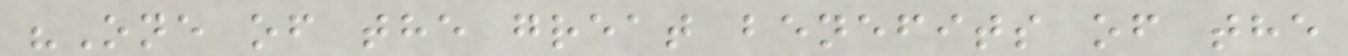"One of the great benefits of the
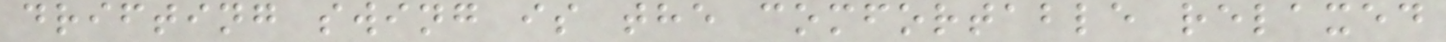drifting swing is the comfortable relaxed
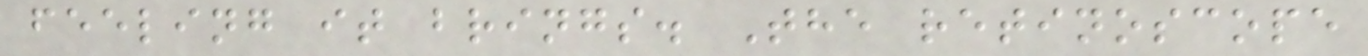feeling it brings. The retinoscope
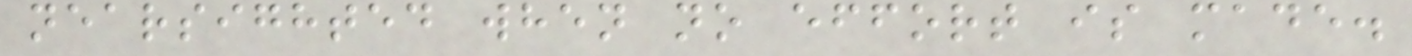nearsighted when no effort is made.
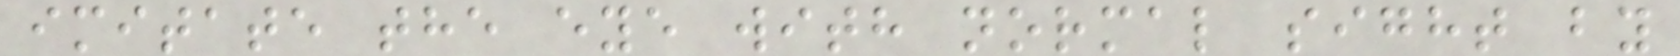imitate the eye with normal sight by
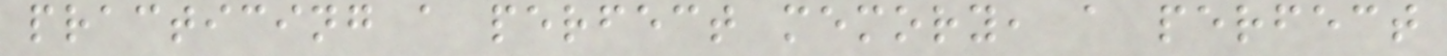practicing a perfect memory, a perfect
